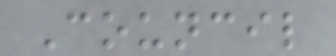Council
